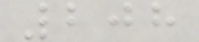208
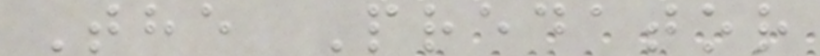The Predator
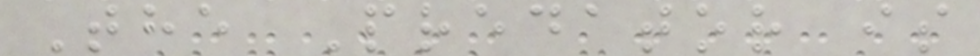The Predator is
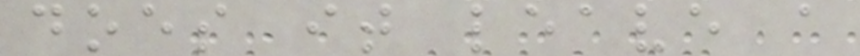does it leave a
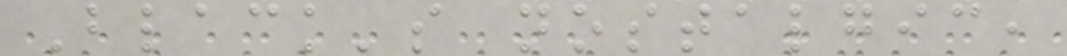Black's nostalgic,
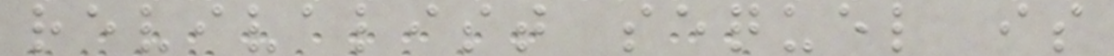revivalist sequel is
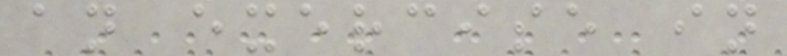an exercise in
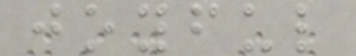joyful
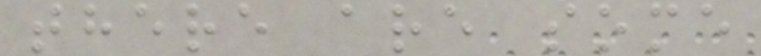there are some
